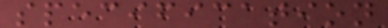specification
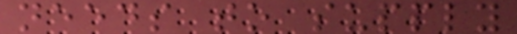needs to supply
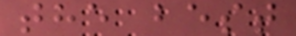the best
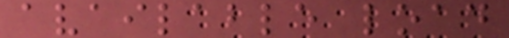available load
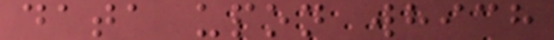data upon which
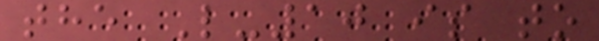the L-10 is to
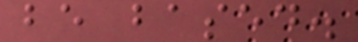be based.
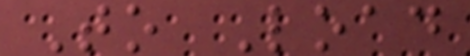To Load
